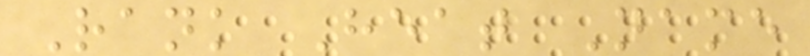Rank Heat Name
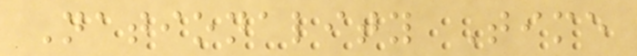Nationality Time
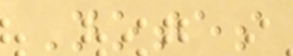Notes
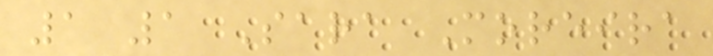1 1 Sara Moreira
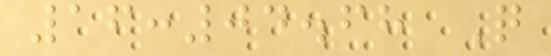16:04.68 Q
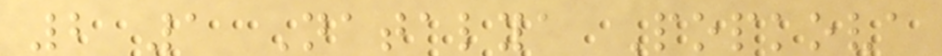2 1 Natalya Popkova
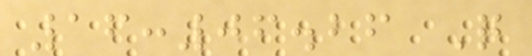16:06.26 Q
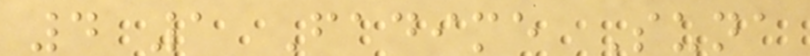4 1 Fadime Suna
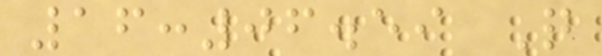16:06.59 Q
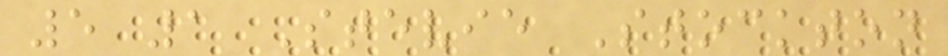5 1 Stevie Stockton
